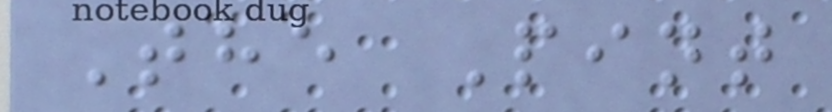The Pint
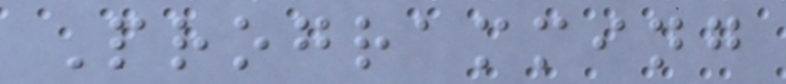Programming
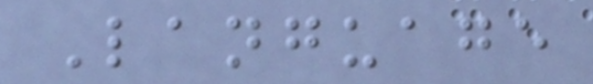Language
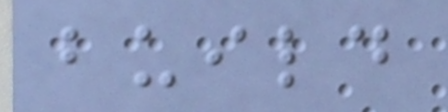build
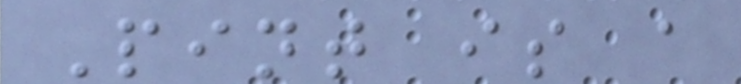Pint is a
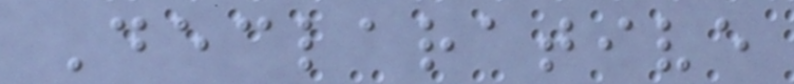Declarative
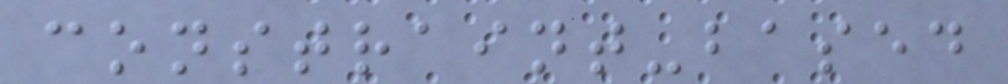constraint-based
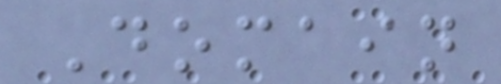Domain
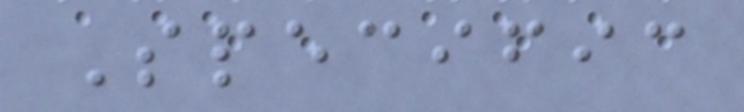Specific
